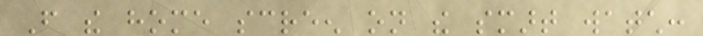From the home screen on the smart watch:
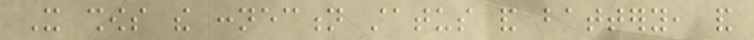It shows the connection status and battery, and
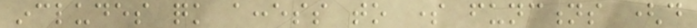includes quick access to some functions (do
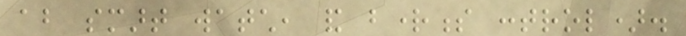about smart watch, and brightness control).
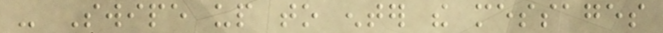- Swipe up to enter the messages
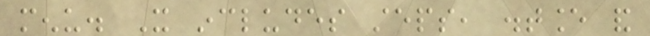menu. It includes steps, distance and
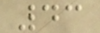43
